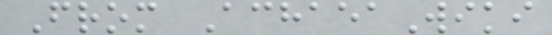From AchaeaWiki
